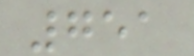751
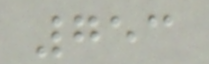753
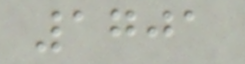1701
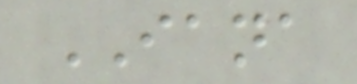IANA
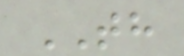TH
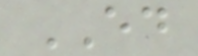ED
